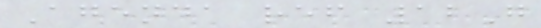Agenda ref 12G
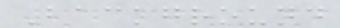Background
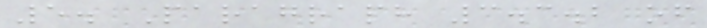5. Paragraph 3.3.2 of
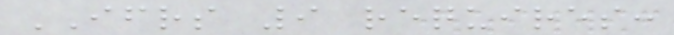IFRS 9 requires:
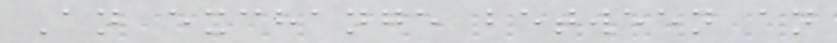An exchange between an
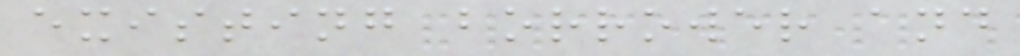existing borrower and
